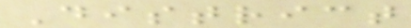District
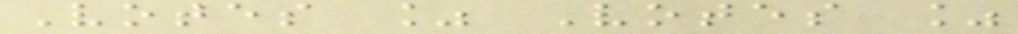Votes % Votes %
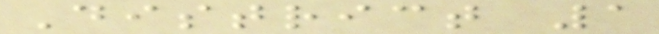District 1
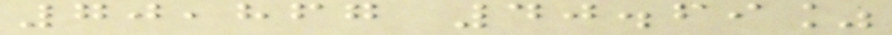70,867 40.69%
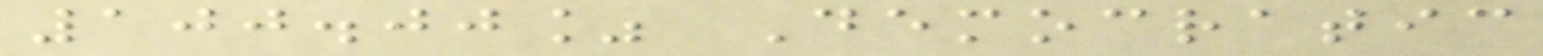100.00% Democratic
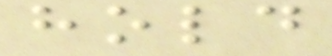hold
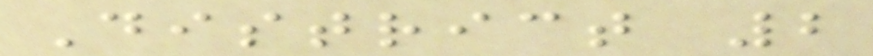District 2
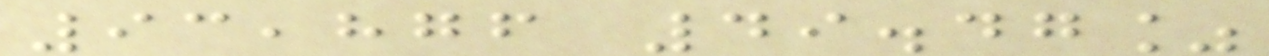93,876 49.47%
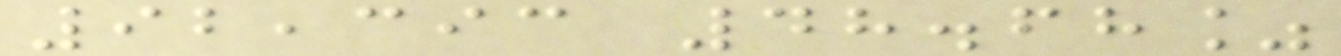92,393 48.68%
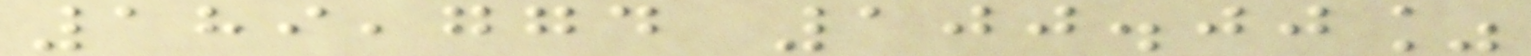189,774 100.00%
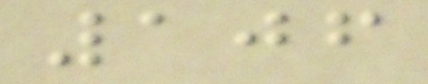106
